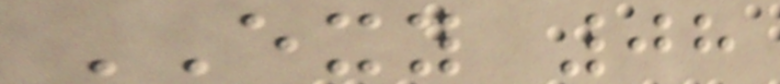EXY 08
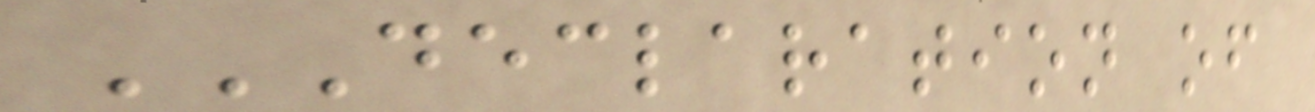DECLARATION OF
